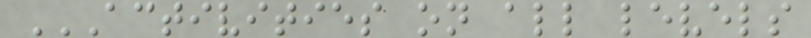ACTIVITIES ON ALL LEVELS
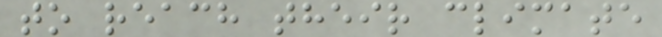to reach their climate
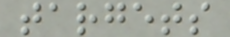targets
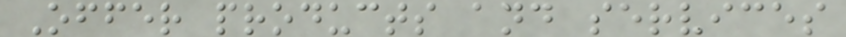Offer products and services
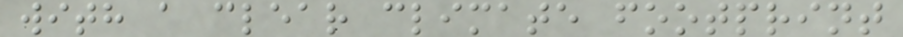with a clear climate footprint
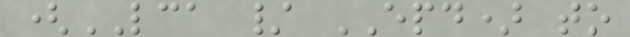(LCA / EPD) to
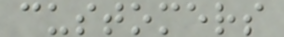customers
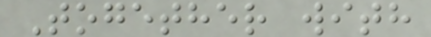Together with
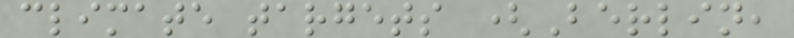climate targets (Berlin,
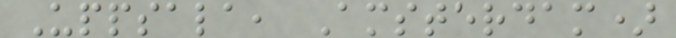Uppsala, Amsterdam)
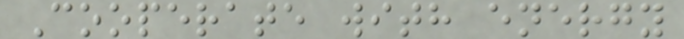Cooperate with energy
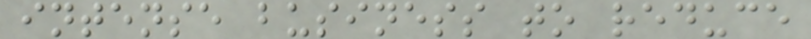intense business to reduce
